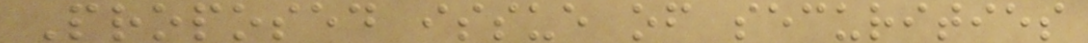Proposed issue of securities
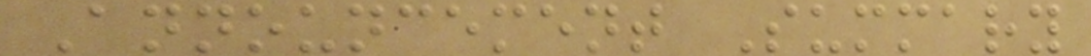Announcement Summary
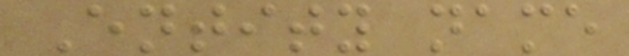Entity name
